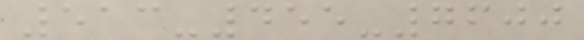513-455-7600
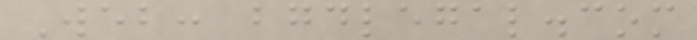Web: bgdlegal.com
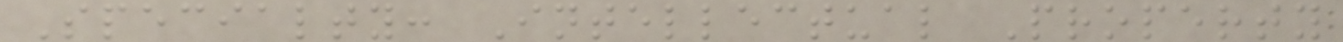Specialty: Intellectual Property
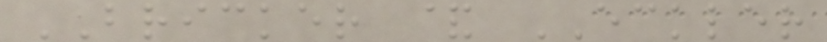BRICKER & ECKLER
